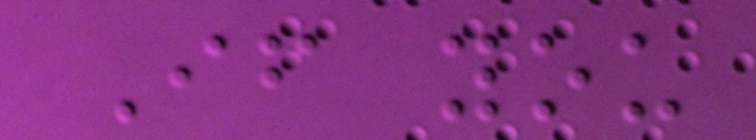If you
